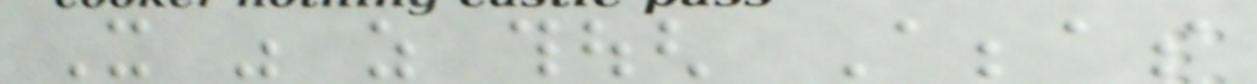It was as though Abbas
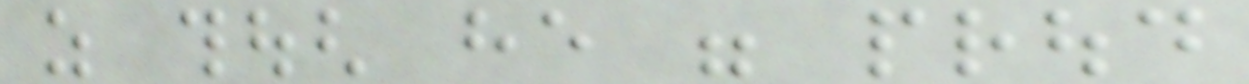as though he were proud
